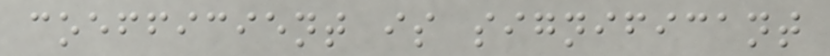coefficient is significant
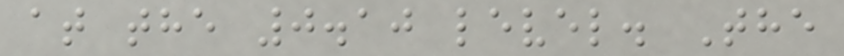at the 0.10 level. The
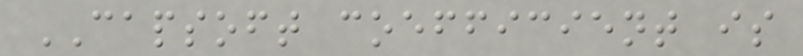CAPSOFT coefficient is
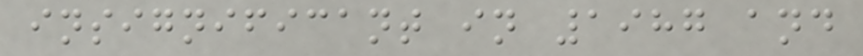insignificant in 1987 and
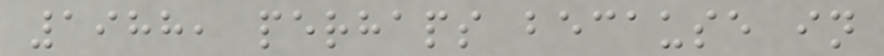1988, perhaps because in
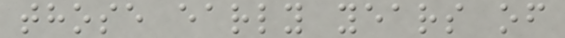those early years of
